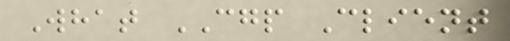What CGP Client
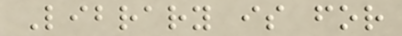Library is for
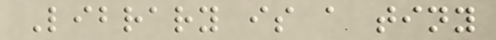Library is a tiny
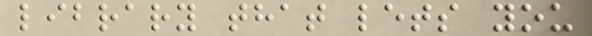library that lets you
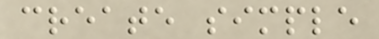create simple
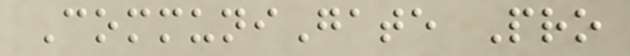CommuniGate Pro
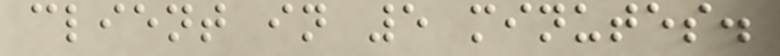client in 5 minutes.
